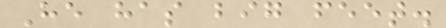He has big feet.
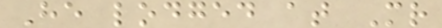He lodged at Mr
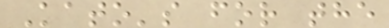Kato's for the
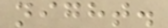night.
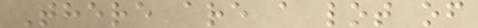There are a lot of
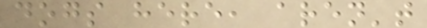dogs here, aren't
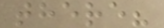there?
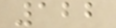122
